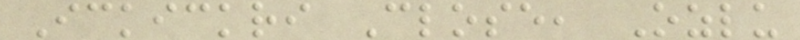Ickickri Close, Ozlu
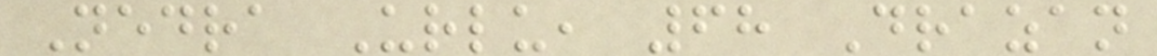Nedra Urlu, 68 Drazan
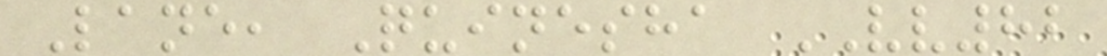Lane, Quinesha VV82
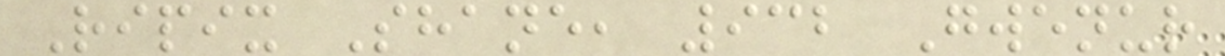Ripix Shane, 932 Gwenur
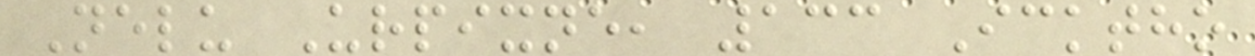Nelu Urpixne, 133 Icktho
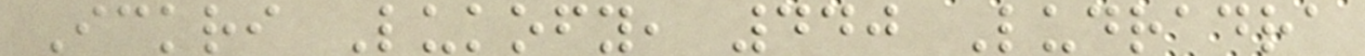Ickri Lukofy, 440 Ludradra
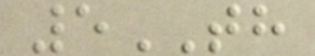5TH
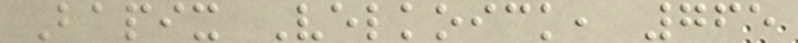Bapix Velkoick, 765
